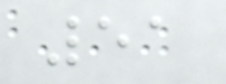51
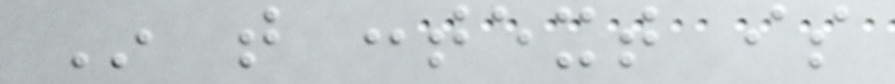In that context is
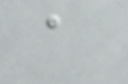a
